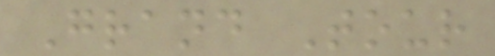Grand Tour
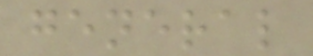general
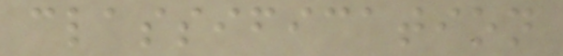classification
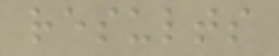results
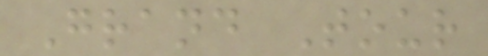Grand Tour
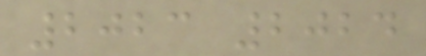2023 2024
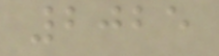2025
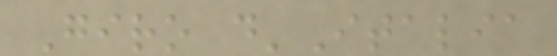Giro d'Italia
